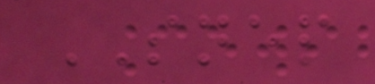SNEP
